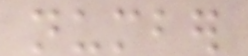number
